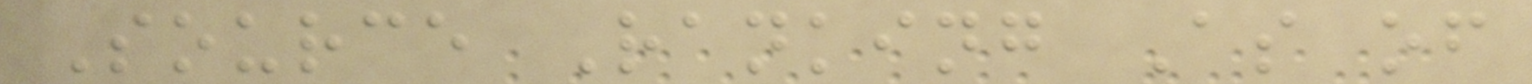Source Ranking As of
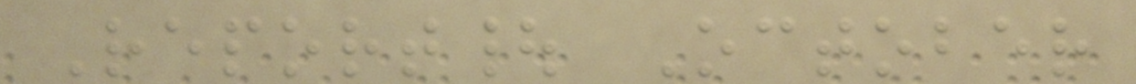Report| October
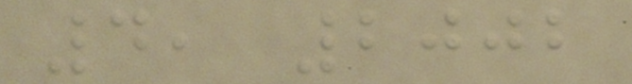4, 2002
